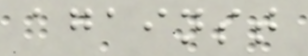against
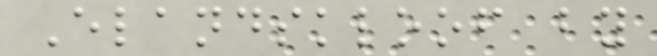Elandskloof by
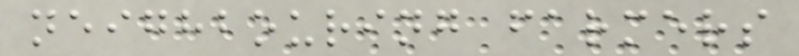neighbouring farmers
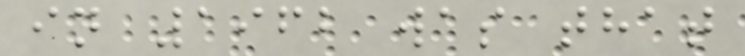in 1962 was that
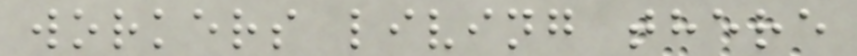workers living there
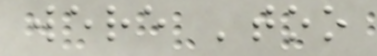were 'too
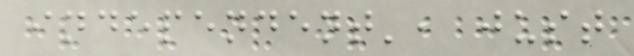independent', just
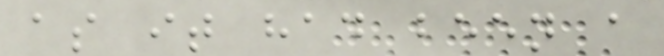as it had been a
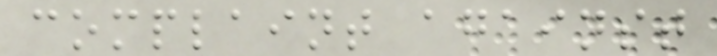complaint against
